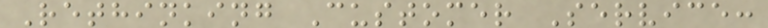Rethinking Customer Service:
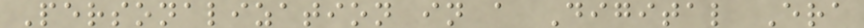Personalization in a Digital Era
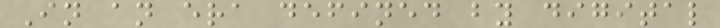In an era defined by digital
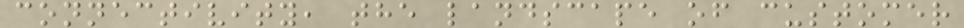connectivity, the landscape of customer
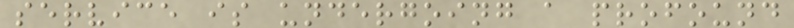service is undergoing a profound
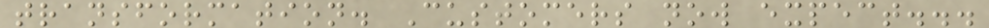transformation. Customers now expect...
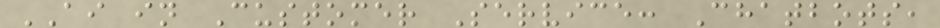AI in Customer Service: Chatbots,
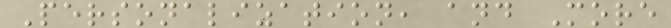Personalization, and More
